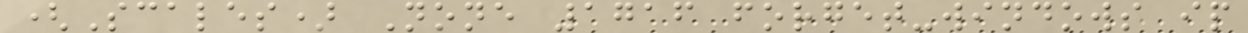(Scales) None 1716 forget-windows ip
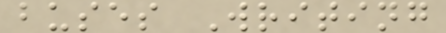buses Writing
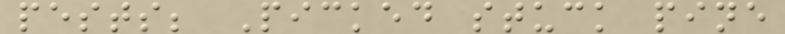pests; Picked stuck pine
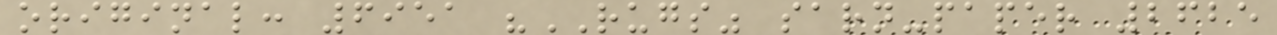original: 6951 "RUGS" sarn-paper 2625
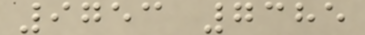9753 7385
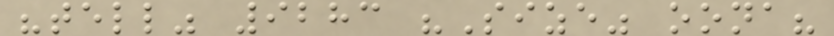"tell" 9283 "Size" oona?
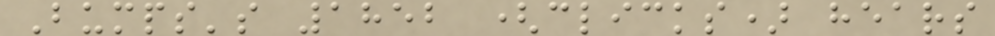Bumps's 1852 (clicks) hears
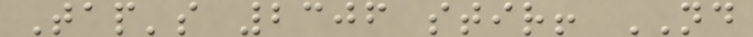Tap's 2306 stir! ND
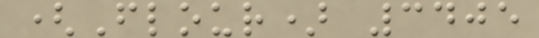(Flour) 3405
